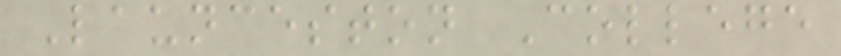Launceston College
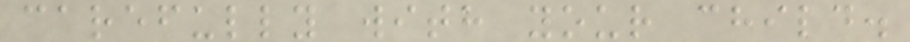carefully with your child.
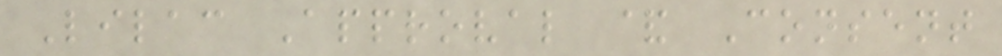Lilac Approval & Consent
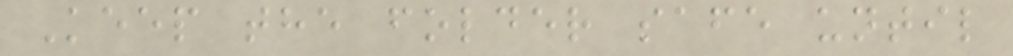Keep the folder safe until
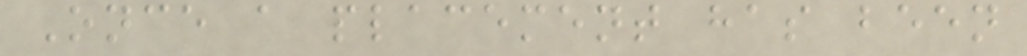Once a placement has been
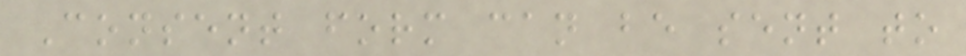Consent form can be sent to
